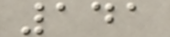141
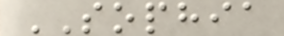SOPHIA
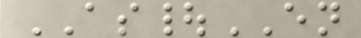AS|EN
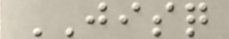JISQ
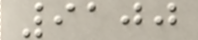9100
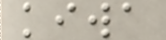kiwa
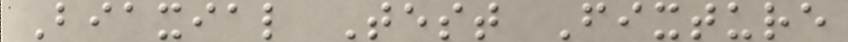Biaxial Test Fixture
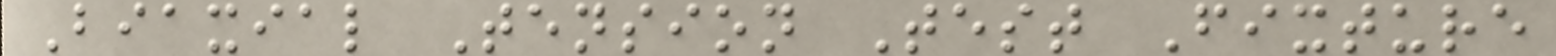Biaxial Tension Test Fixture
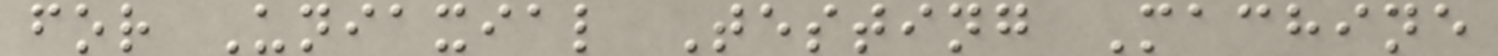for Uniaxial Testing Machine
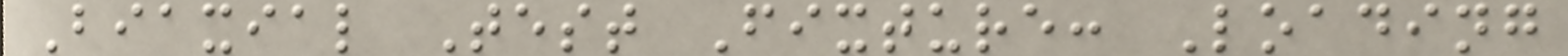Biaxial Test Fixture: Loading
